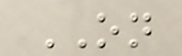ON
